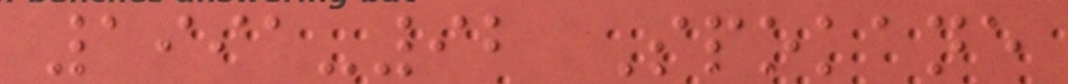1991-92 Spokane
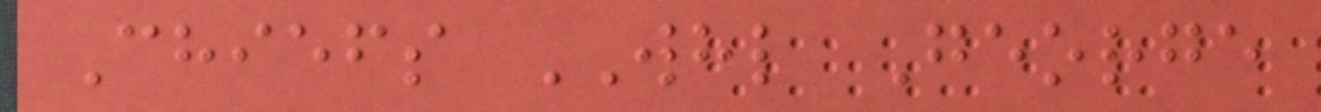Chiefs WHL George
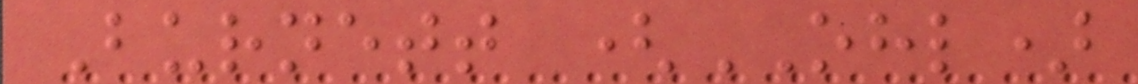Burnett (OHL)
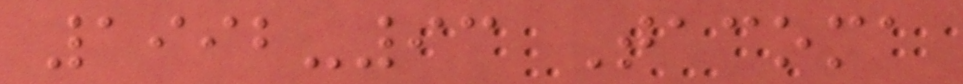1992-93 Tacoma
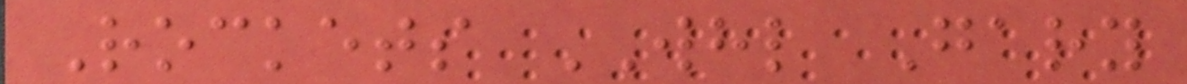Rockets WHL Gary
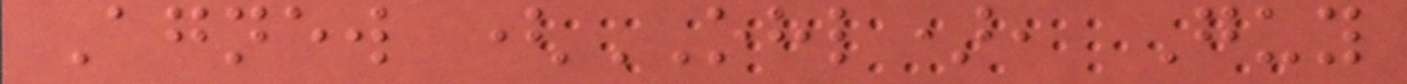Agnew (OHL), Guy
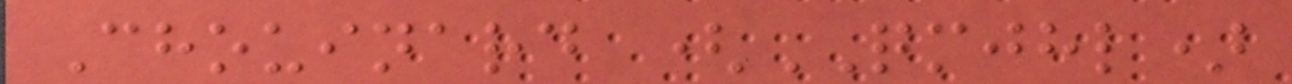Chouinard (QMJHL)
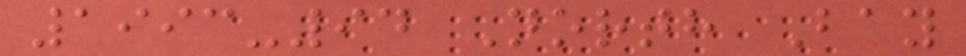1993-94 North Bay
